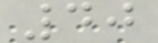40
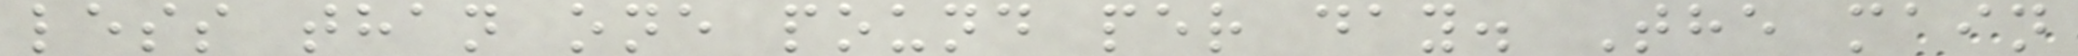less than one pound per day. The main
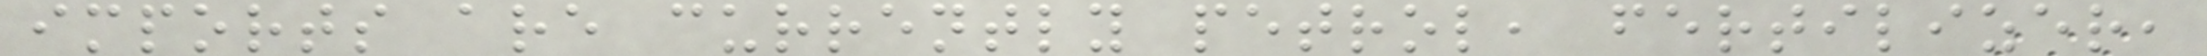imports are currently petrol, fertilizer,
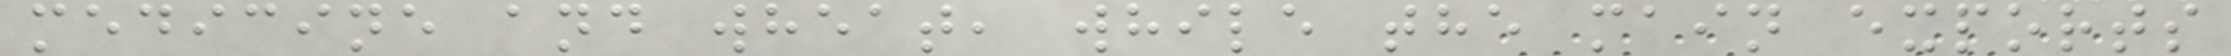medicine and wheat, while the main exports
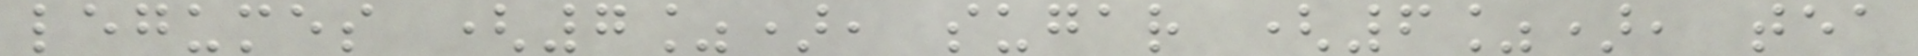legumes (7%), sugar (6%), tea
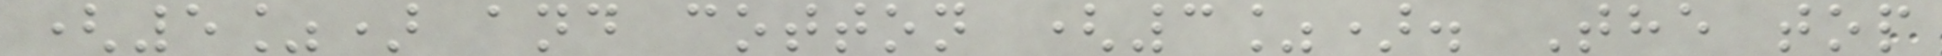(5%) and cotton (3%). The top
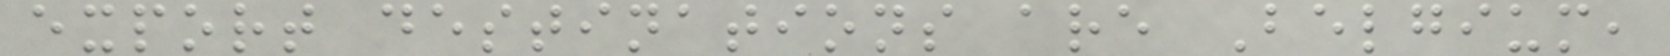export destinations are Belgium,
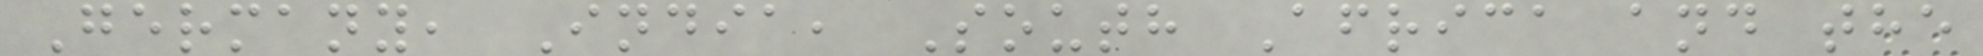Germany, India, South Africa and the
